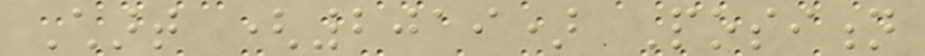Chart (2019) Position
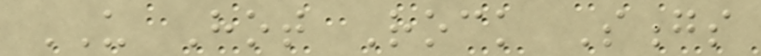US Hot Rock Songs
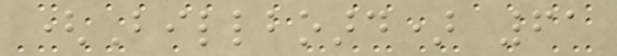(Billboard) 61
